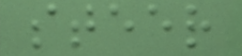steer
